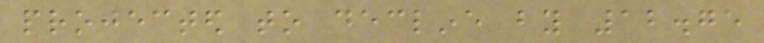projected to decline by 12.75
